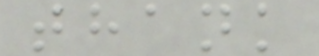thank
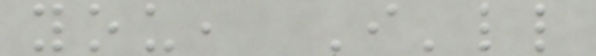you, I'll
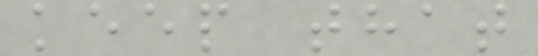keep that
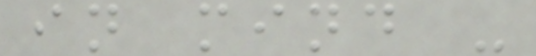in mind -
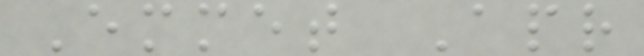Emmet Apr
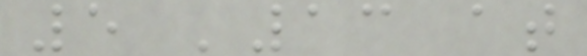5 '13 at
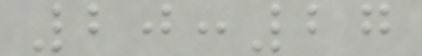20:27
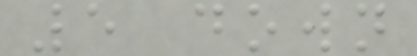5 down
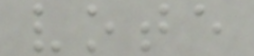vote
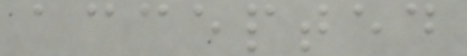accepted
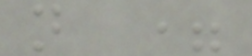n =
